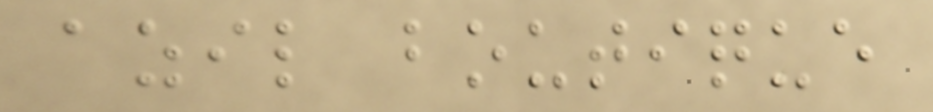azil boutique
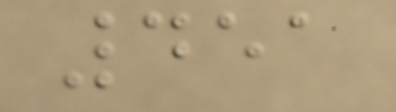451
